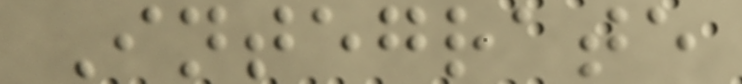Integrate
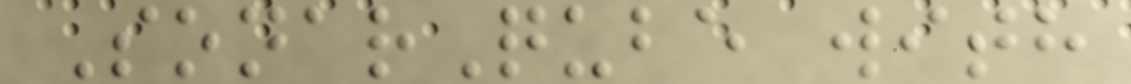SonarQube with
